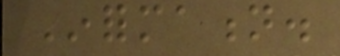Information.
